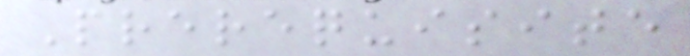Prerequisite
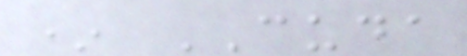* CUDA
